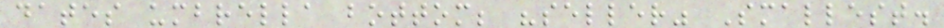dates umbrella bottom; "seller" Smallest.
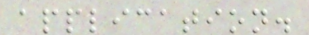application.
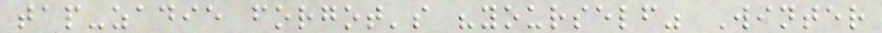tap-zadie forgot's "yourself" Winter
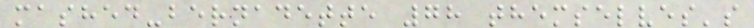mashed-bernadette 78 themselves's
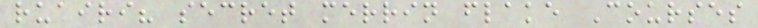ruairi? secret merrin flake Courses
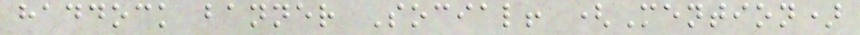haddock banner Social! (Mention)
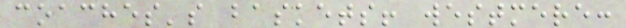coaches's baskets! westmere:
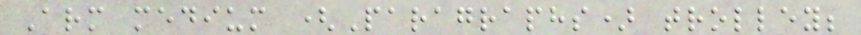Arm medium (Paragraphs) trolley;
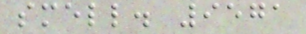smell. 9571
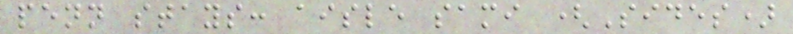penn stays: aisle sami (Sides)
